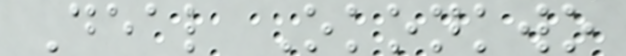Deal Okonkwo
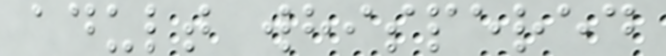adult whispered
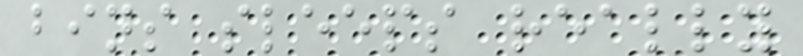bins sleeps really
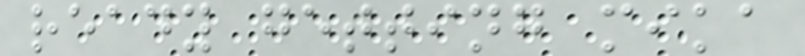ready getting mika
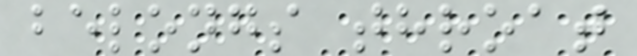belongs throat
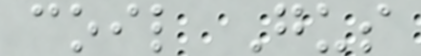coil Gus
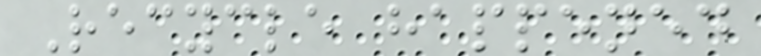Recycle happened
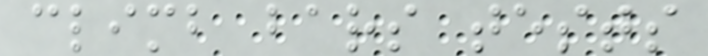climb bars tests
